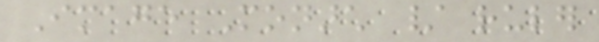Image Monarch / ruler
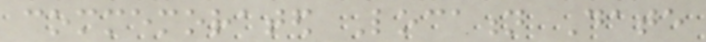commemorated Location Date
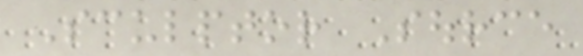Sculptor Source
